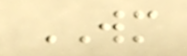WM
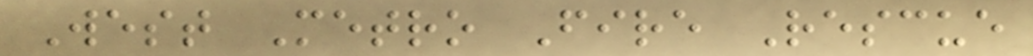West Metro Fire Rescue
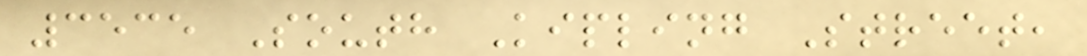3535 South Kipling Street,
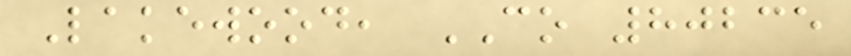Lakewood, CO 80235
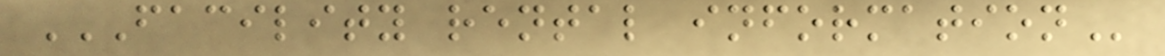FACILITY RENTAL INFORMATION
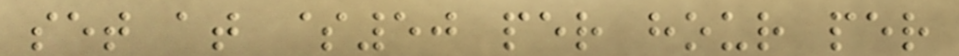set at $50 per hour per
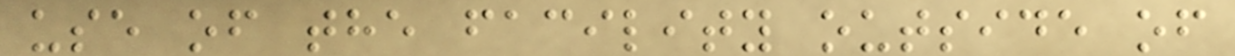use of the facility outside of
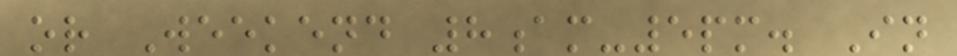or Weekend 8am-5pm. In
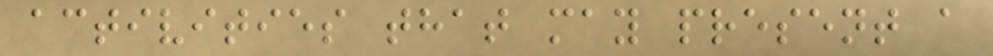activities that may present a
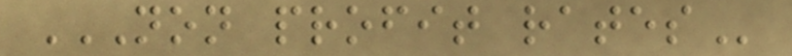NON PROFIT RATES
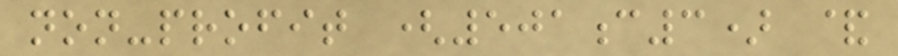non-profit (501c3) &
